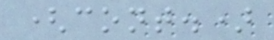(cont.)
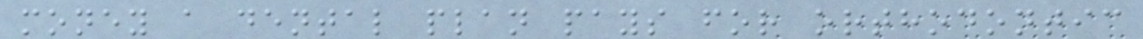money a dental plan pays for orthodontic
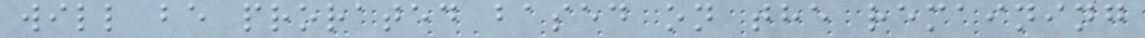will be prorated based on the remaining
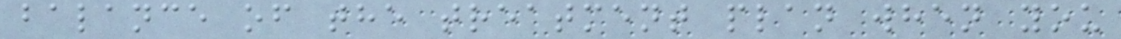balance of the treatment plan when you
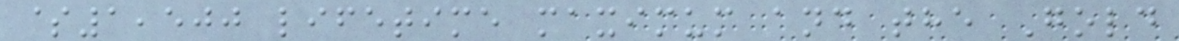$1,500 lifetime maximum and the Gold
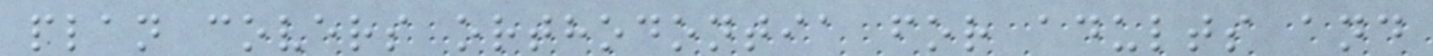plan covers orthodontia for adults and
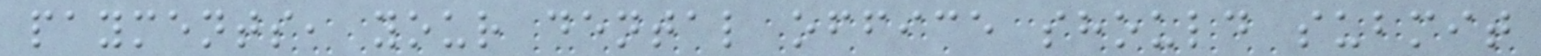payments, your dental office should submit
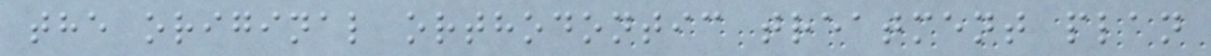the original orthodontic treatment plan
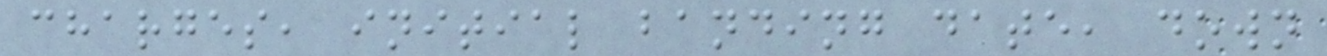charges, initial banding date, down
